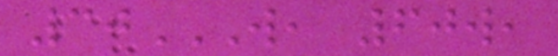30W, 60W,
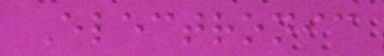Electronic
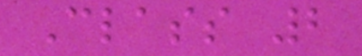Class 2
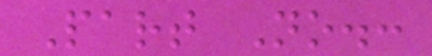Part No.:
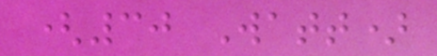(30 Watt)
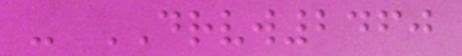- DRVW2460
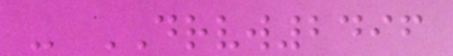- DRVW2496
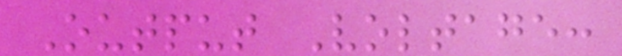Output Voltage:
